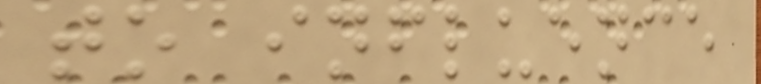to influence
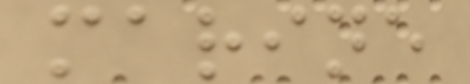marine
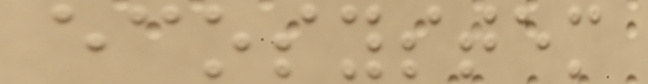ecosystem
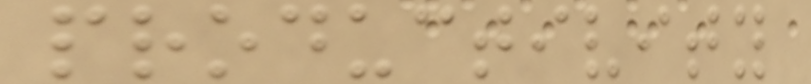productivity
